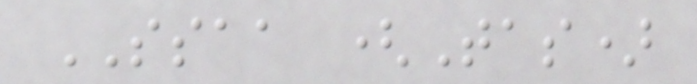SSAA (Tas)
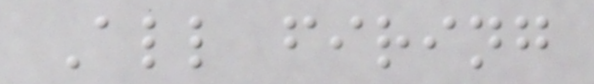All firing
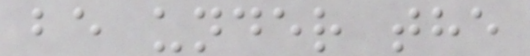be under the
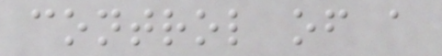control of a
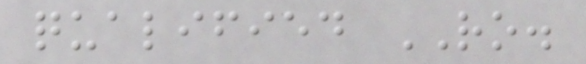qualified RO.
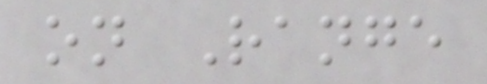on Range
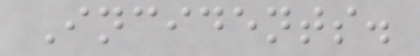Incidents.
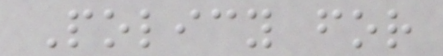Policy for
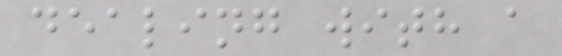dealing with a
